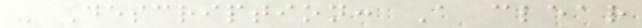- Description: A clear
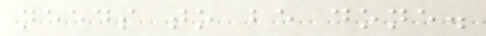needs to be done.
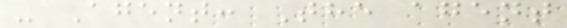- Agent: The agent
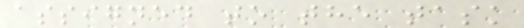assigned to the task
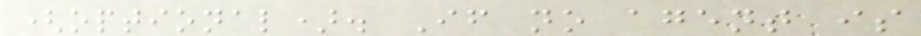(optional). If no agent is
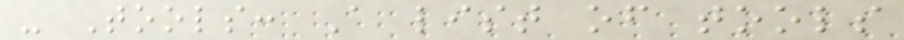- Tools: A list of tools
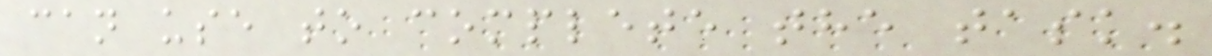can use to complete the task.
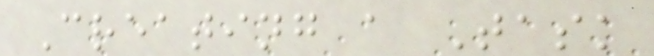Creating a Task
